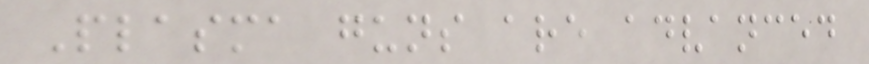Plasma guns are advanced
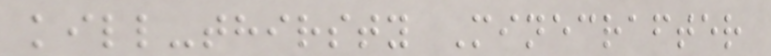kill-thirsty Minecrafter
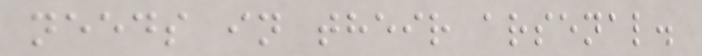needs in their arsenal.
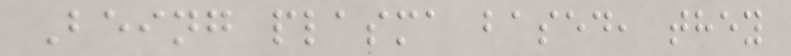Being plasma based, they
